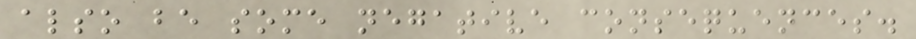also be some negative consequences.
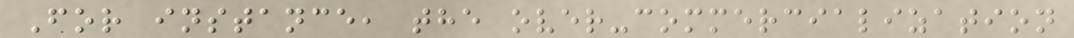For instance, the over-commercialization
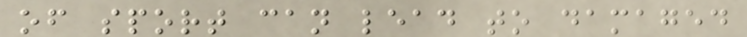of sport can lead to damaged
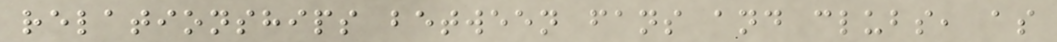relationships between fans and clubs, as
